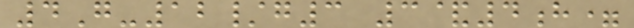4G-12/g3 3&4h=
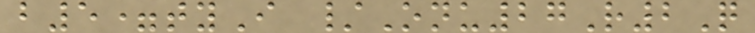b5=tyI /Onu27R2Q
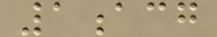1acg
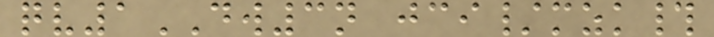qv1DW3n jci/mzk#
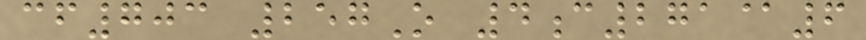cf703 257O 4c271@6
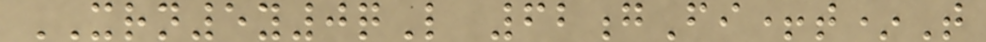XRN5y0qL 62gFi+t*T
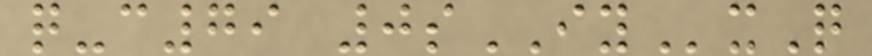q-c79 0sIYxQ
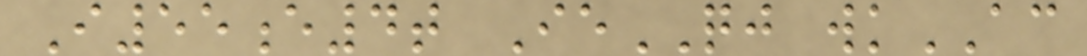I55e4t IeQJ wkAC
